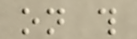on this
